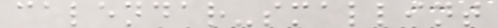calendar-smallint
